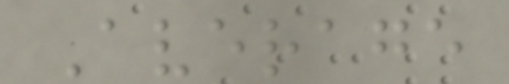Average
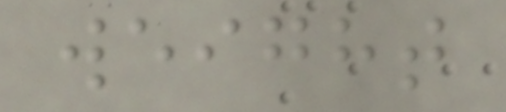weight
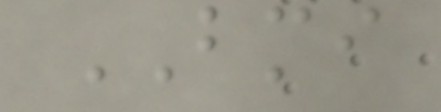BMI
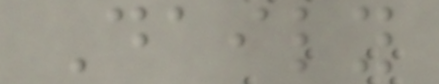Daily
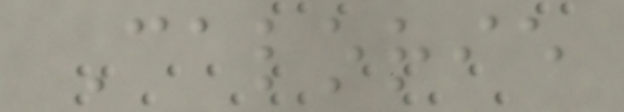Calorie
